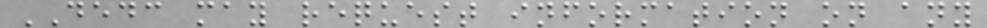DEDC may request information on any
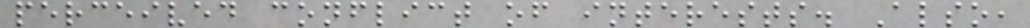perceived conflict of interests. Also,
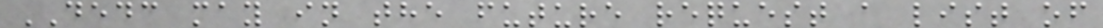DEDC may in the future request a list of
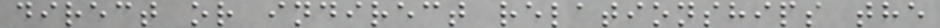direct or indirect relationships the
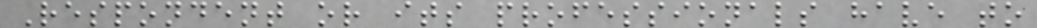Respondent or its professionals have to
